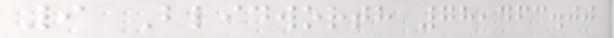9 Blidworth 78,463.00
